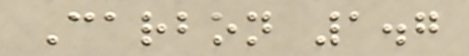Carbon 1.7
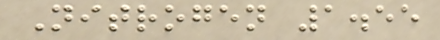Nitrogen 1.55
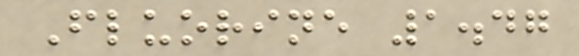Fluorine 1.47
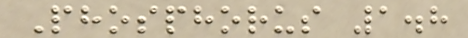Phosphorus 1.8
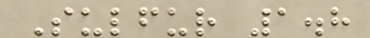Sulfur 1.8
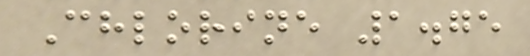Chlorine 1.75
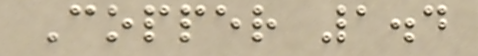Copper 1.4
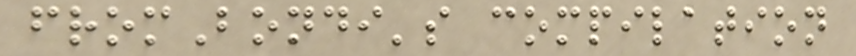fromBondi's compilation
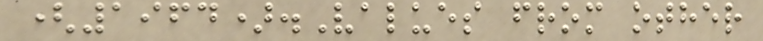(1964).Values from other
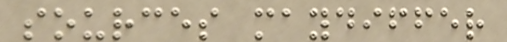sources maydiffer
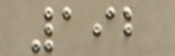192
